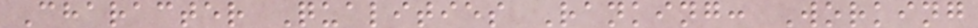Character Qualities Ranking: Working
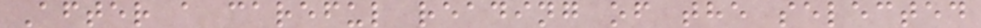After a careful reading of the selected
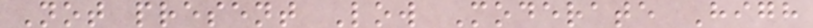Not present Low Moderate High
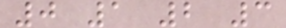0 1 2 3
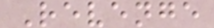Revenge
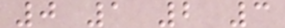0 1 2 3
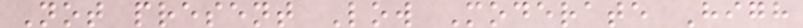Not present Low Moderate High
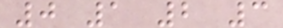0 1 2 3
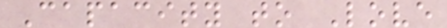Capacity to Love
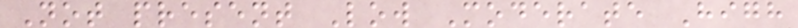Not present Low Moderate High
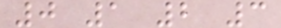0 1 2 3
